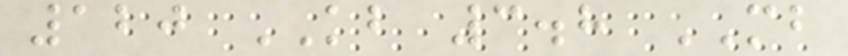120 KB 3.8 MB
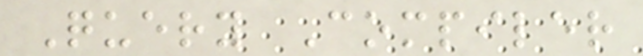Query Compiler
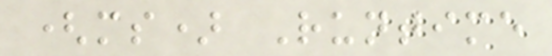(ms) Runtime
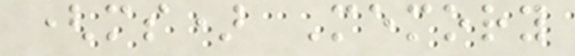(ms) Memory
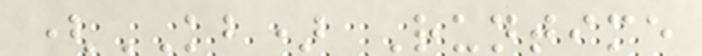(KB) Runtime
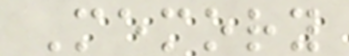Memory
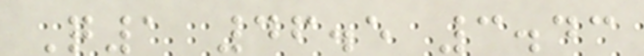Q1 46.5 3.43
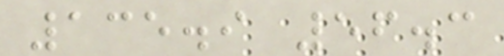135.9 56.3
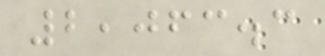2,063.3
